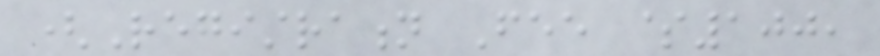(Registration Fee $100,
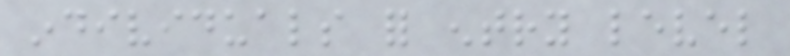individuals for entry level
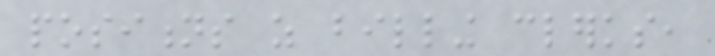positions as billing clerks,
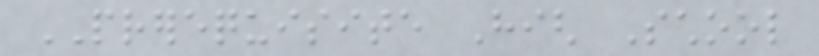PREREQUISITE High School
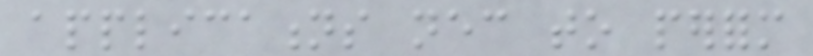applications necessary to perform
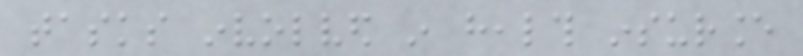tasks involved in health insurance
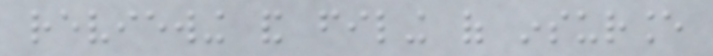reviewing and filing of insurance
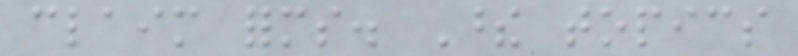claim forms. These topics
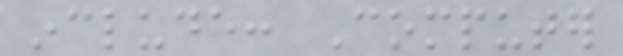include: Computer
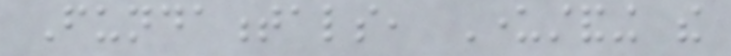Fundamentals, Understanding the
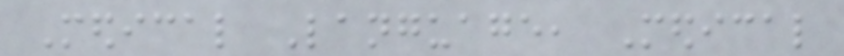Medical Language, Medical
